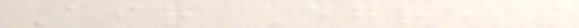Air Egress
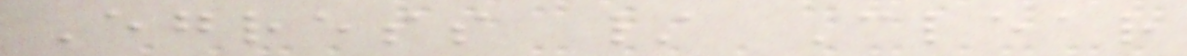Egress / Clear
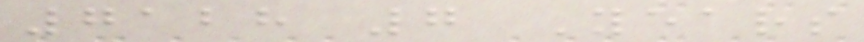7128 7 Years
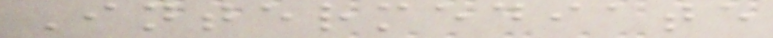Intermediate
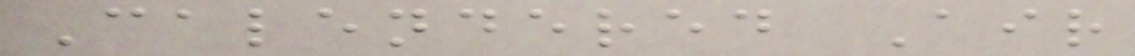Calendered Air
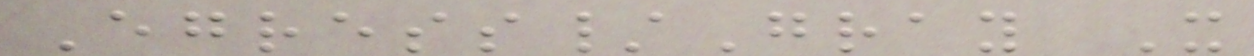Egress/Gray X
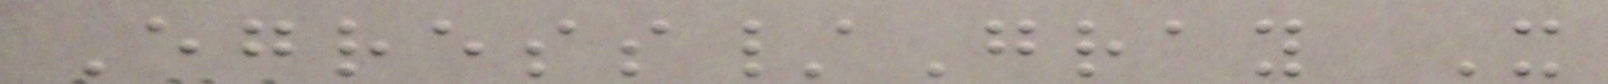Egress/Gray X
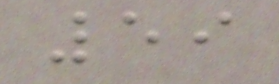59
